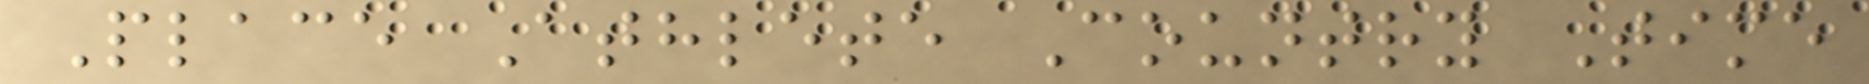Place Athlete Country Time
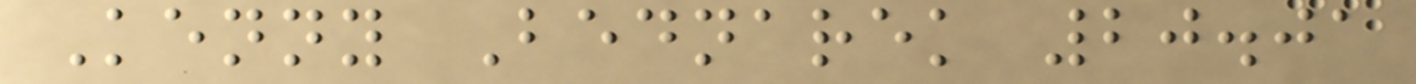Kenny Bednarek 20.01
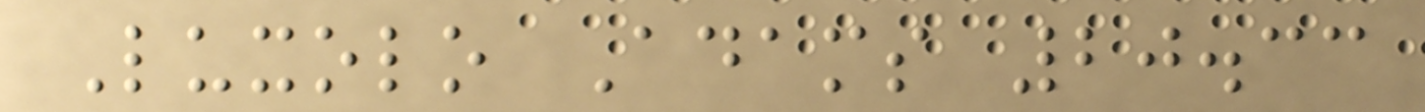Luxolo Adams 20.33
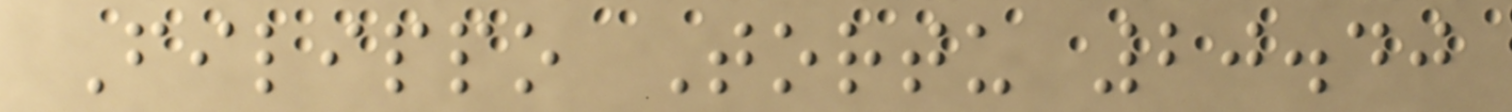Filippo Tortu 20.40
